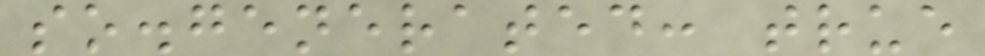so.generated: true
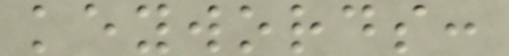keywords:
